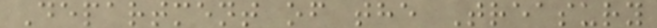Department of the Treasury
